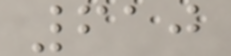610
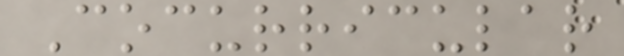Cocurricular
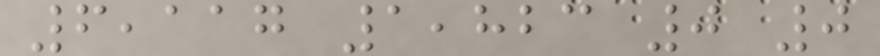6,117 1,823 0 0
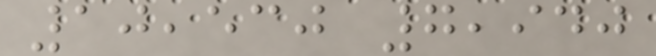10,530 7,940
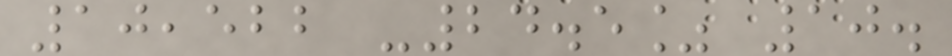10,522 -24.5% 10.
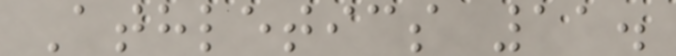Athletics 11.
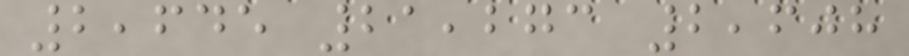2,645 21,273 2,608
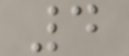4
